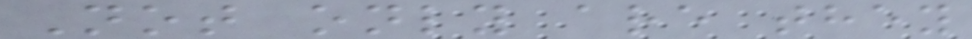Not only are they
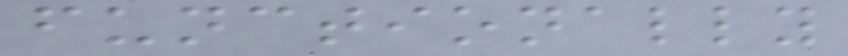functionally
